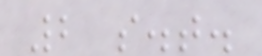2 s.t.
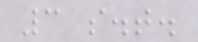3 s.t.
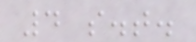4 s.t.
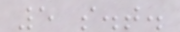5 s.t.
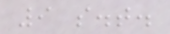9 s.t.
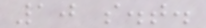10 s.t.
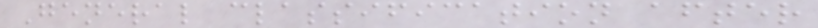General classification after
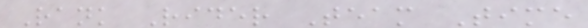Rank Rider Team Time
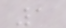1
